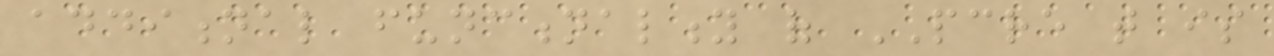additional functionality of PCRE that is
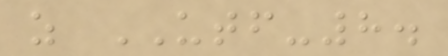as UTF-8.
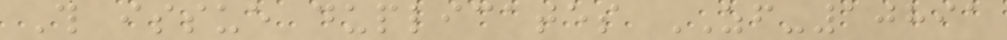This issue duplicates ZF-10891
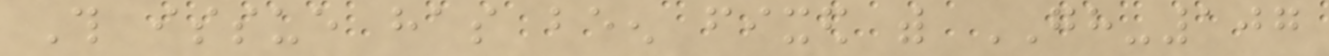This issue has been fixed with GH-107
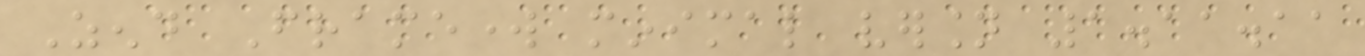Zend Framework minimal version 1.11.11
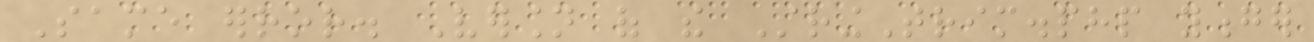Same error. Version of the StringTrim.php yonger
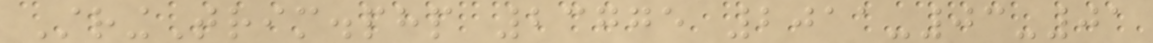StringTrim.php 23775 2011-03-01
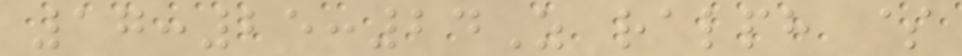17:25:24Z ralph $
